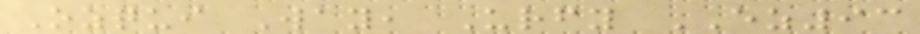Ozqui Way, Urfy EZ93
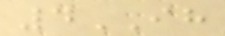4IH
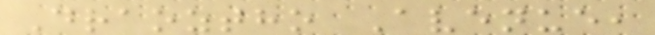Draoztho Avenue,
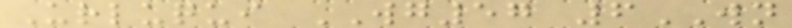Urluqui WG57 6WN
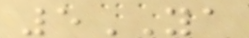5YA
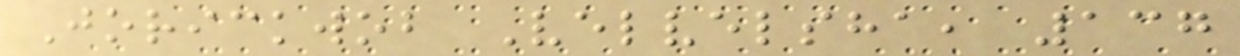Jorickwob Velvelsha, 137
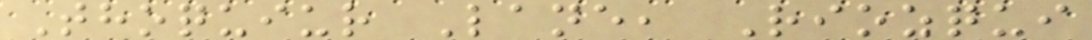Thoquiur Lane, Riozqui
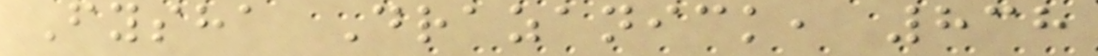Fysha Drazanick, 838
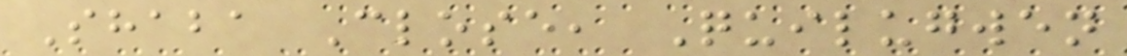Shaba Close, Quilugwen
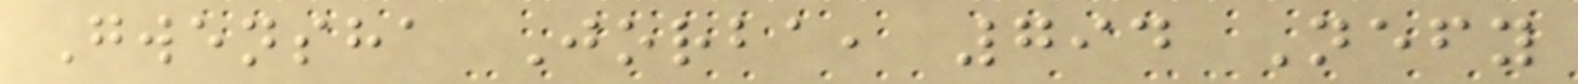Gwensha Jorba, 794 Nefy
